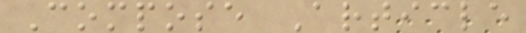Compose Article
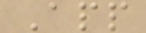App
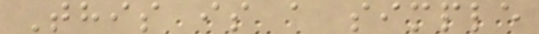This is a simple
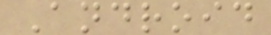Android
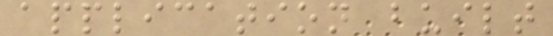application built
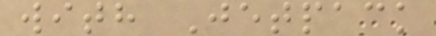with Jetpack
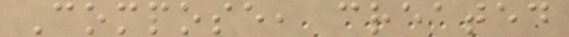Compose, created
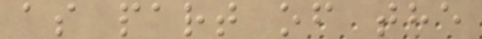as part of the
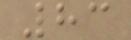83
